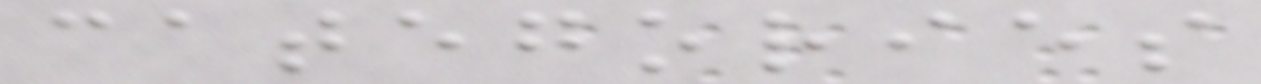categories
